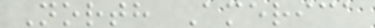North America
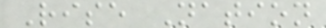Rise Nation
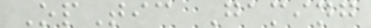OpTic Gaming
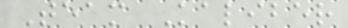Team Kaliber
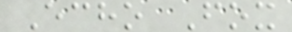Echo Fox
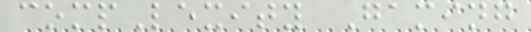compLexity Gaming
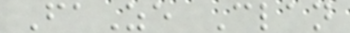FaZe Clan
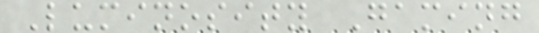Luminosity Gaming
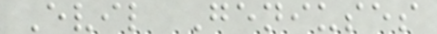Evil Geniuses
